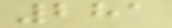281
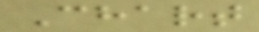Chart
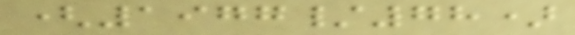(1977/78)
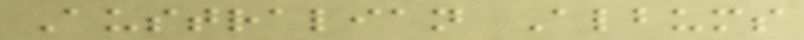Australian Albums
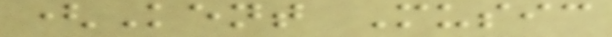(Kent Music
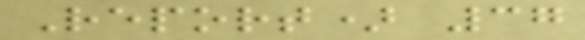Report) 37
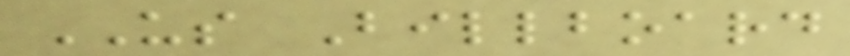US Billboard
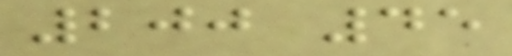200 45
